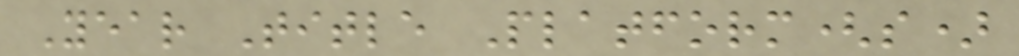Year Title Platform(s)
